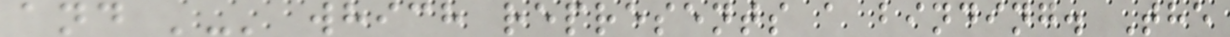and '-' which represents a binding. The
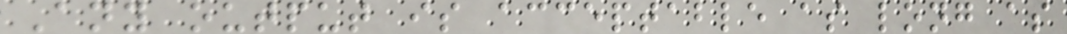Any output is acceptable as long as
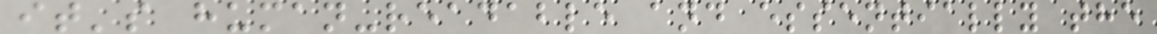it's human-readable and essentially the
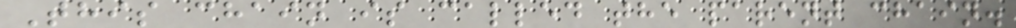This chain is called the parent chain.
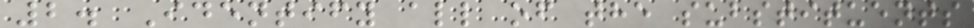2. Identify all of the substituents
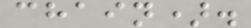chain).
